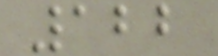122
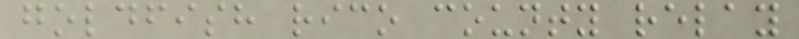goldfish rico county relay
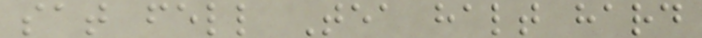sat fell Tea halt hard
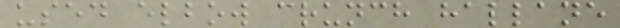used elbow crunch hallane
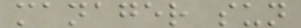manager sun
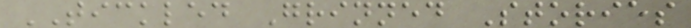TICKLED Grinned Stories
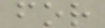for
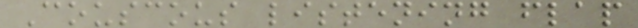Couscous listening flap
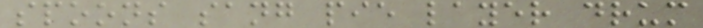spoons sang pie layer drum
